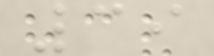39
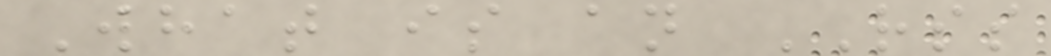What is an RSS
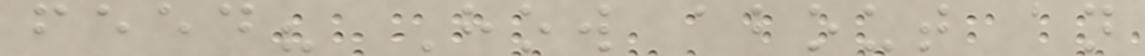feed? How about an
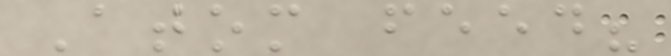Atom feed?
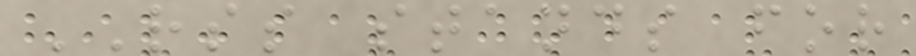RSS stands for
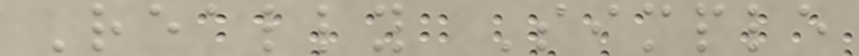Really Simple
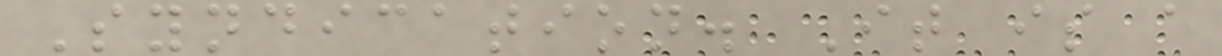Syndication. It is a
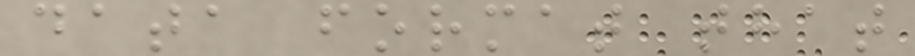data format that
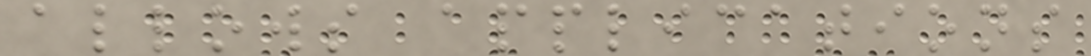allows applications
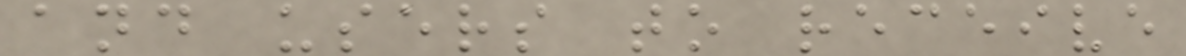and users to receive
